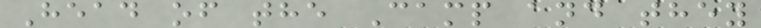Head of the Camp and they
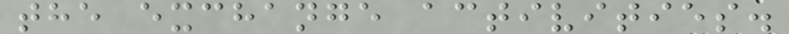the exchange activities.
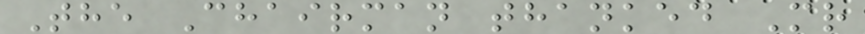The Chairman thanked Mr
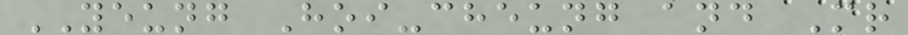YEUNG Hoi-cheung and Mr
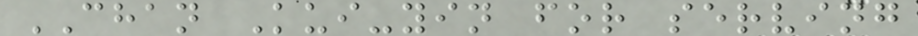CHAN Kui-yin for serving
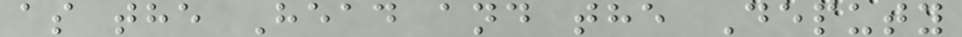as the Head and the Deputy
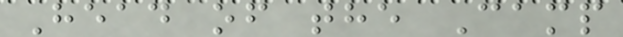Head of the Camp
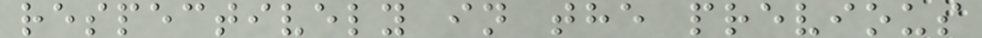respectively in the previous
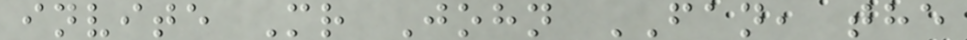invite Mr John FAN, the
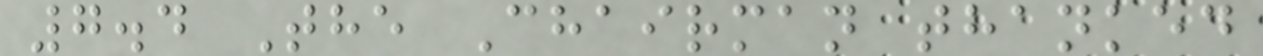7.4 The Chairman thanked
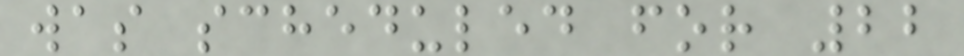was scheduled for 22
